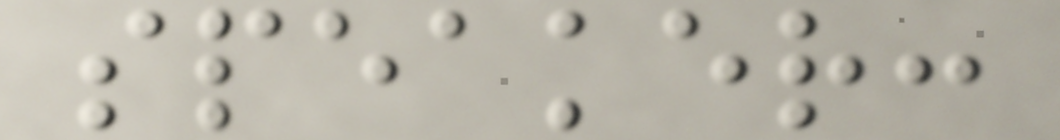speaker:
